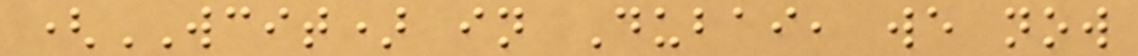(WCIT) in Dubai, we now
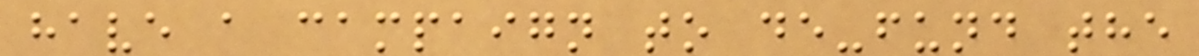have a campaign to de-fund the
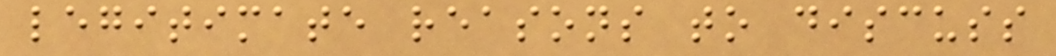legitimate reasons to discuss
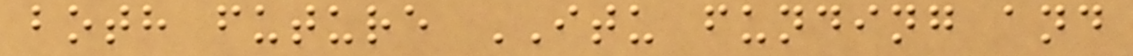both future ITU funding and
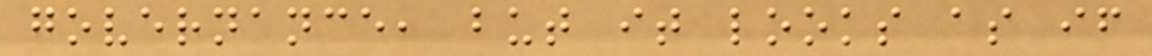governance, but it looks as if
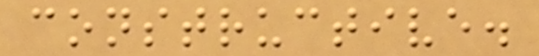constructive.
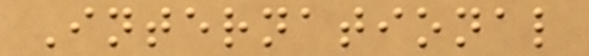International
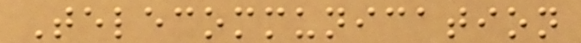Telecommunication
